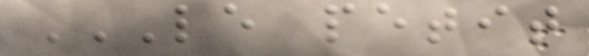LE PETIT
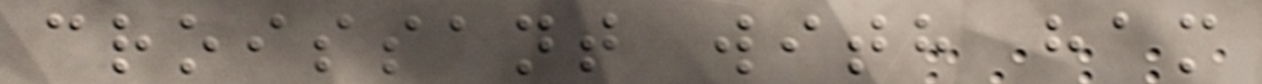croissant with ham
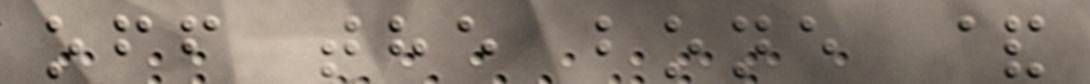off the bone &
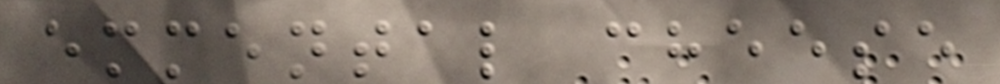emmental cheese
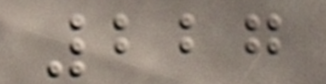227
